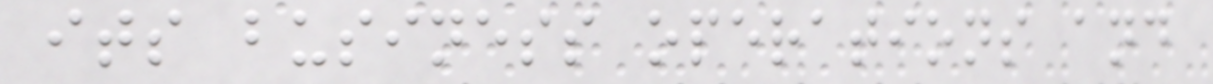its business operations and
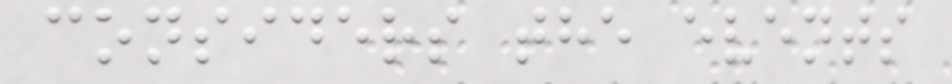considers the events
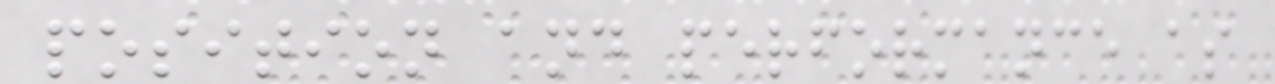position and performance as
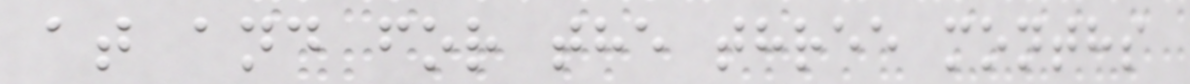at and for the three months
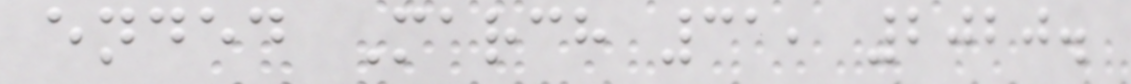ended March 31, 2020.
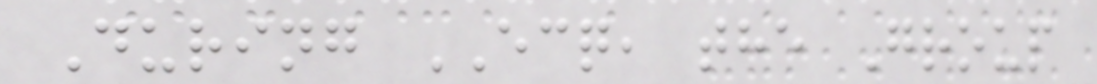During ECQ, the Group
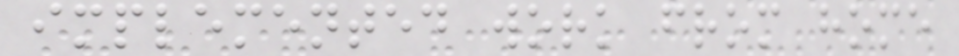implemented work from home
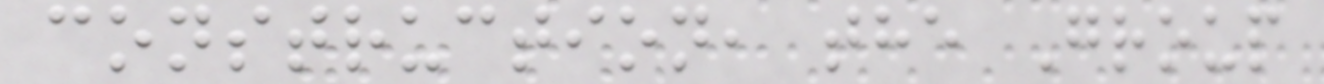construction, the Group
